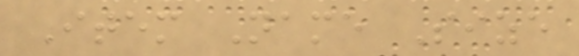Item Name Size
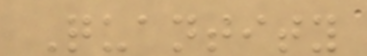Quantity
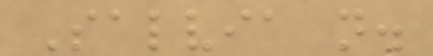Salvia n.
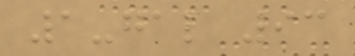1-gal 93
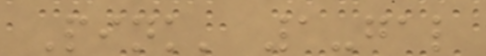Pink' 1-gal
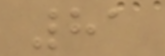81
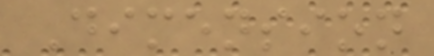Dimension
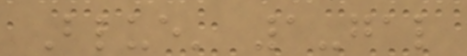Blue' 1-gal
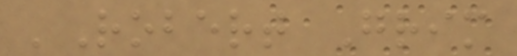'Robert Grim
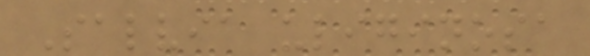Salvia uliginosa
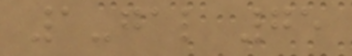1-gal 75
